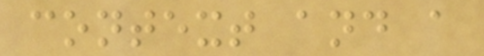context and a
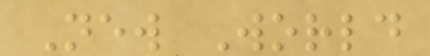New World
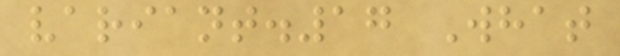variant.17 What
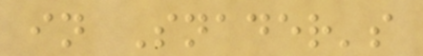in Snader's
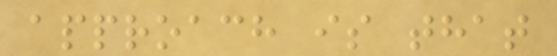approach is that
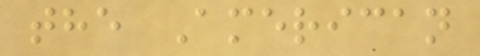the American
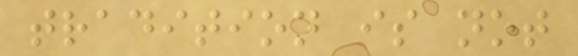tradition is not
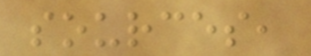sources,
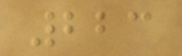223
